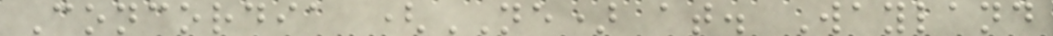Concordia (NE) at. Wayland
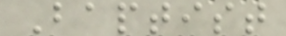Baptist
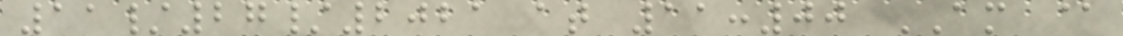11/27/2021 at 11:00 AM @
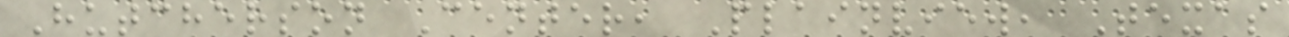Hutcherson Center, Plainview, Texas
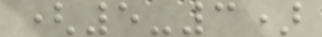(5-3)
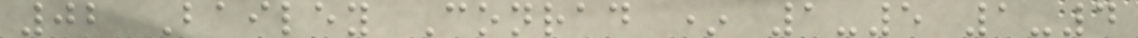02 Bailey Conrad * 1-5 1-4
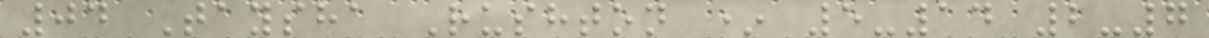04 Taysha Rushton * 5-14 2-7
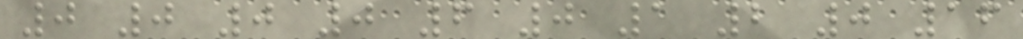0 0 0 0 6 0 1 2 0 16
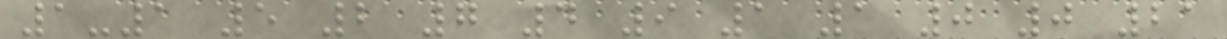1-1 5 2 7 4 9 1 1 0 0 21
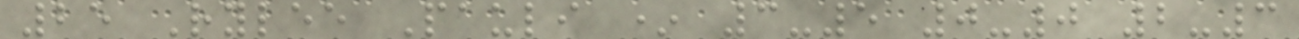25 Rylee Pauli * 3-5 0-0 2-3
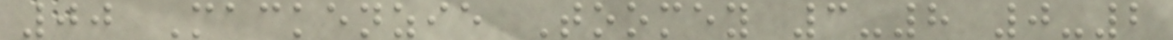00 Mackenzie Toomey 3-8 0-2
